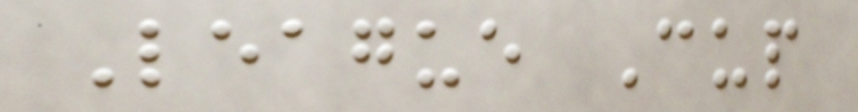League Cup
